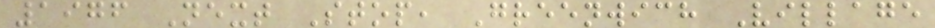1976 Next Stop, Greenwich Village
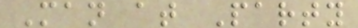Man at Party
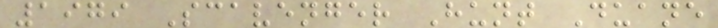1979 Scavenger Hunt Duane
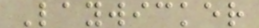Laywicker
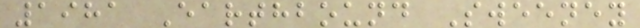1981 Earthbound Sweeney
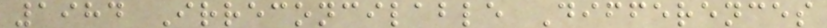1984 Irreconcilable Differences
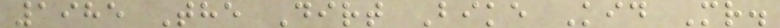1985 The Dirt Bike Kid Mr.
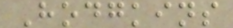Hodgkins
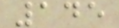145
